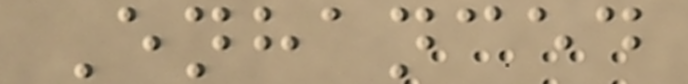Enhanced
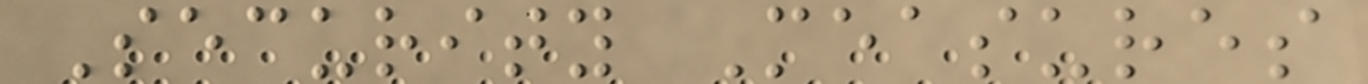Security Measures
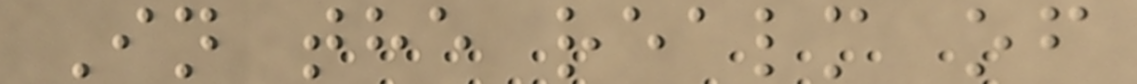In the realm of
